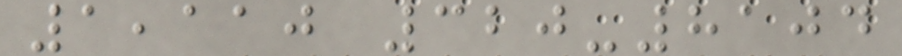1,110 320-8104
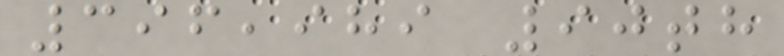396,989 90th
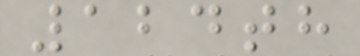124th
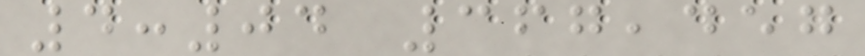4:04 367,457
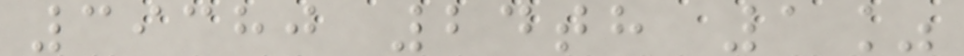39380 24th 1%
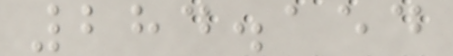284.154
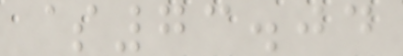$73.04
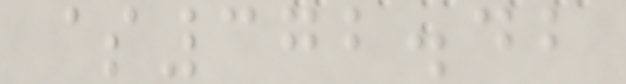$372.42
